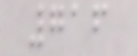716
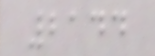2144
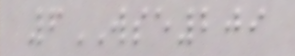6WSE209
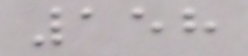158
